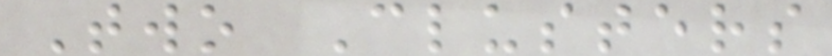Two Clusters
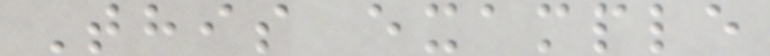This example
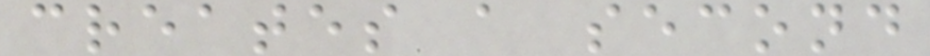creates a second
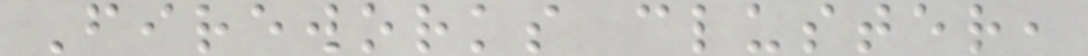Fireworks cluster,
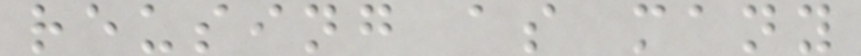reusing as many
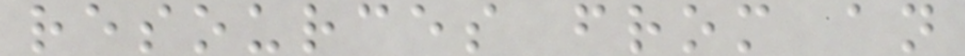resources from an
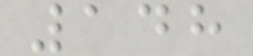148
